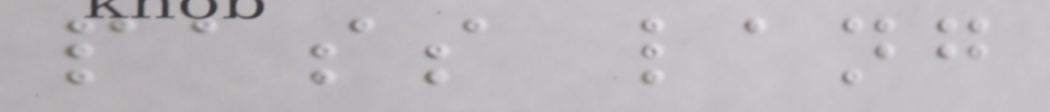pass lang
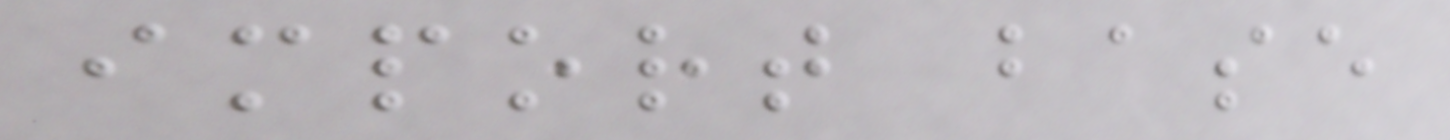import base
